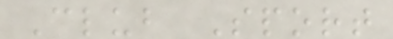Club Sport
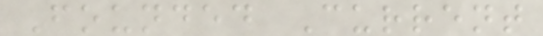Founded Current
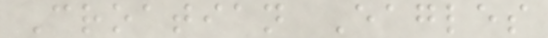Croatian Eagles
